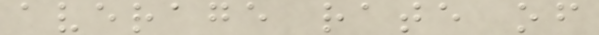average rate of
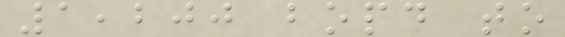1,200 bopd to
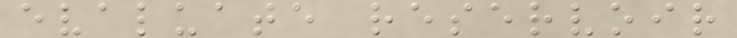evaluate reservoir
